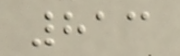813
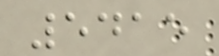5415
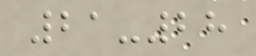21-28
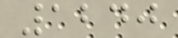1240
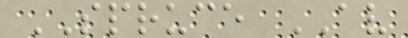SPRUCE AV
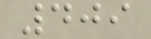409
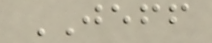JEFF
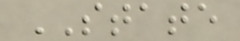STATE
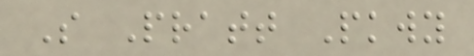S Pratt Pkwy
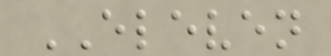ELEVEN
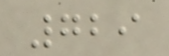729
